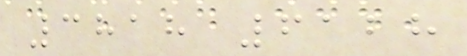3818 6128
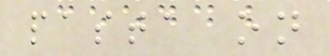pasta on
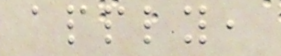apply,
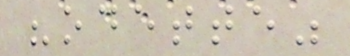"odette"
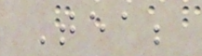Tea;
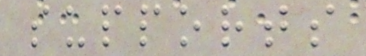supports
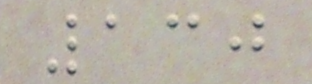130
